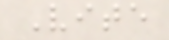Vite
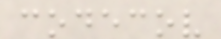codecov
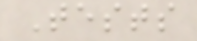Tests
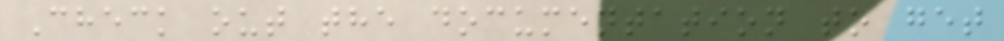Check out the documentation to get
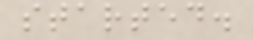started.
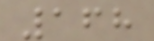168
